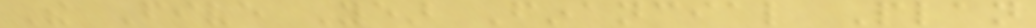The Five Year Financial Plan
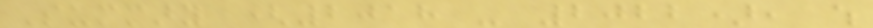Summary (2018 - 2022), which
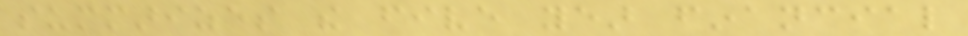summarizes the five year financial
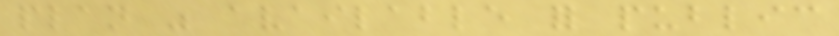plan was available for public
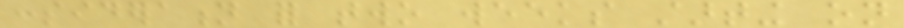consideration for two weeks starting on
